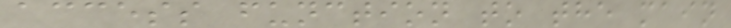access function to the main
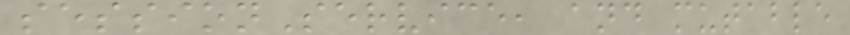sessionService, and mutable
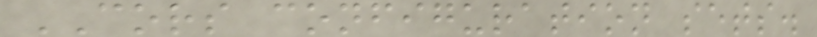CORS configuration sets.
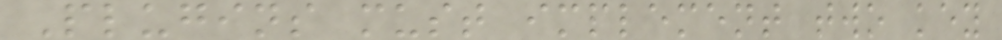Plugins must implement two key
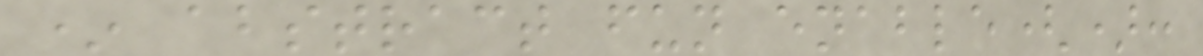* abstract fun enable():
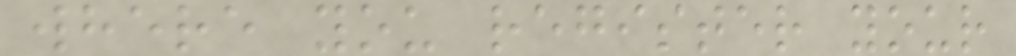where you register your
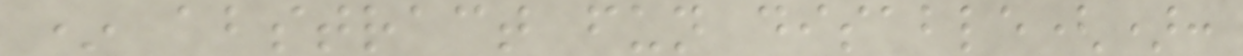* abstract fun disable():
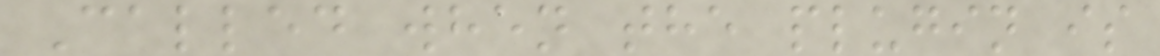Called when the plugin is
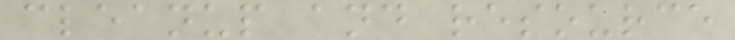cleanup and resource
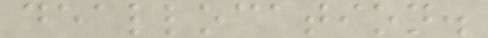deallocation.
